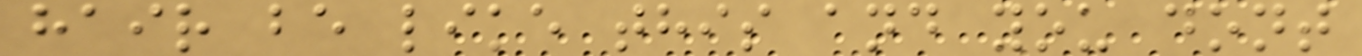hair be like this and you dont
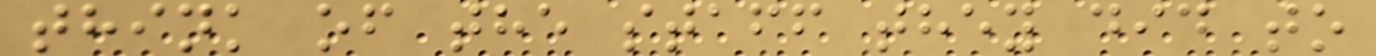think of the staff they did to
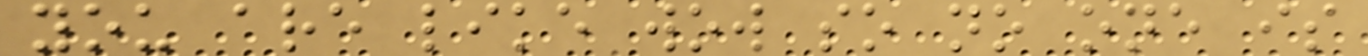you are like wow so no one is
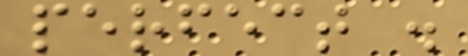perfect .
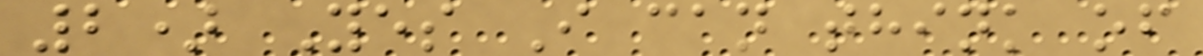2) Yes I can think of
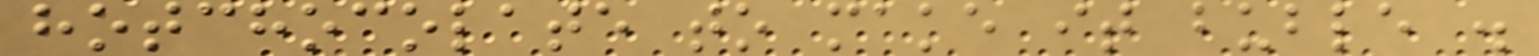hotchocolate to make it buble .
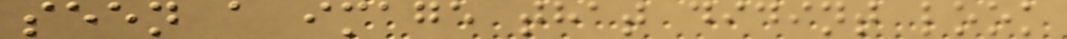seen a image that didint look
